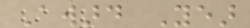Award Year
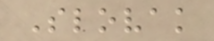Slovak
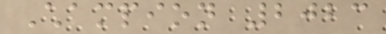Champion 2023
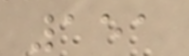151
